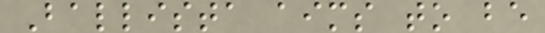Ballista aims to be
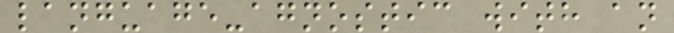language-agnostic with an
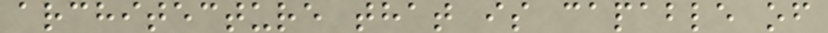architecture that is capable of
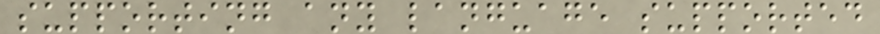supporting any language supported
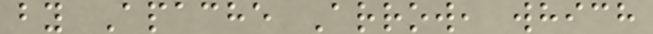by Apache Arrow, which
